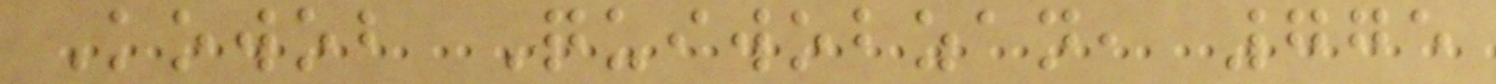Kowob Quiwobzan, 775
